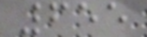655
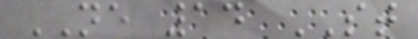NE 14 ST
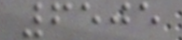6505
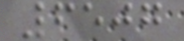6507
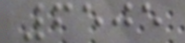6505
